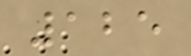125
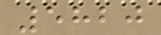5820
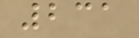231
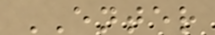ENTER
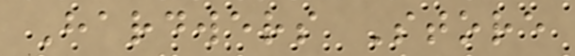Hardwers Store
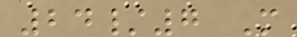24/7 M
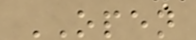OPEN
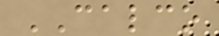CALCO
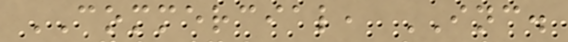COMMERCIAL, INC.
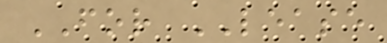FOR LEASE
